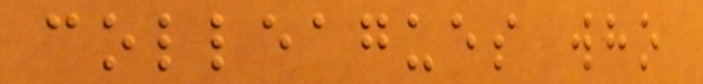colleagues who
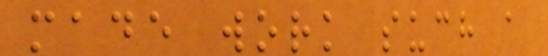made work such a
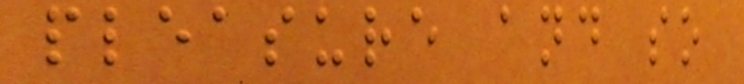pleasure and so
